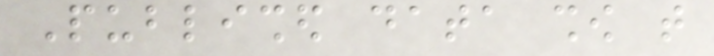Published data show that
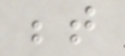between
